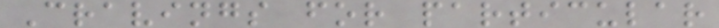Cravings for particular
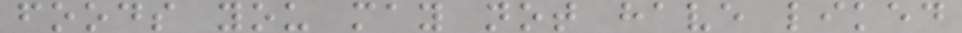foods you may not have liked
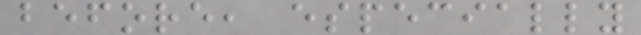before, especially
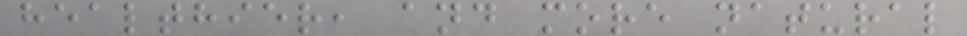healthier, and more natural
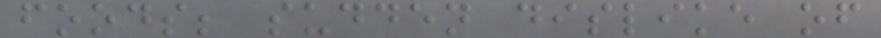foods; sudden dislike of
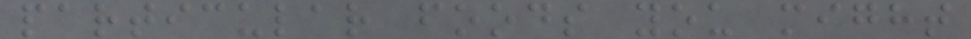particular foods you might
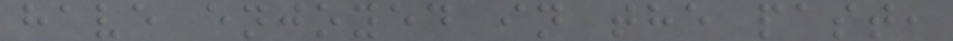have enjoyed in the past,
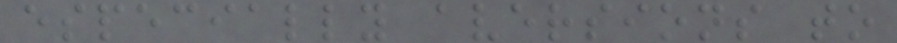especially aversions to
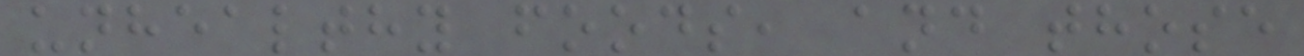unhealthy foods, and those
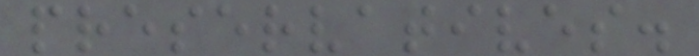preservatives.
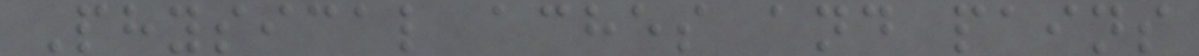Physical aches and pains
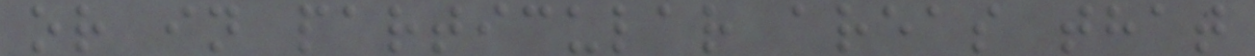or in particular areas that
